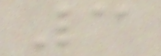3
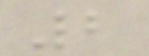2
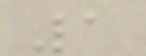1
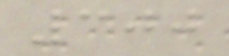300
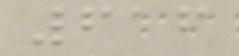616
